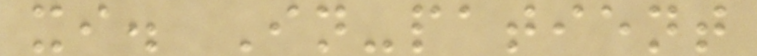xi. In-patient
